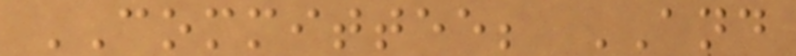COMMITTEE; AND
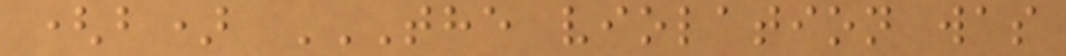(b) THE VIOLATION WAS
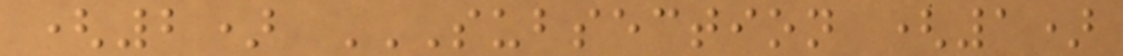(2) SUBSECTION (1)
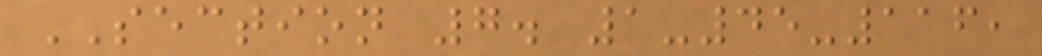SECTION 7. 1-45-116,
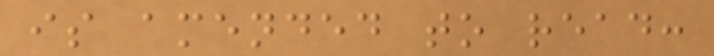is amended to read:
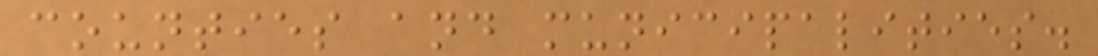counties and municipalities.
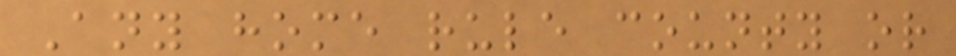Any home rule county or
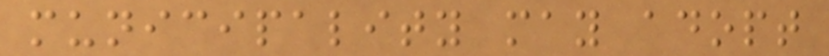municipality may adopt
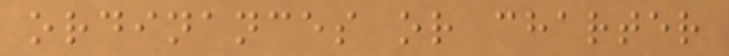ordinances or charter
